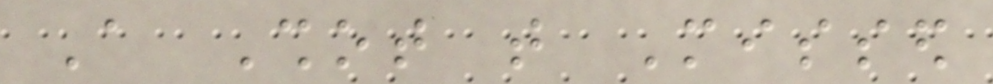A Shot that Missed
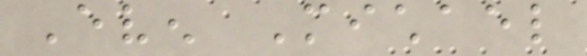Even Michael
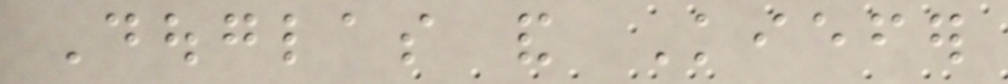Douglas and Kiefer
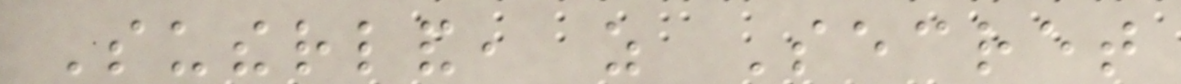Sutherland, as Secret
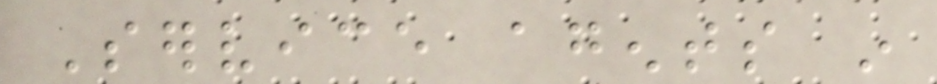Service agents in
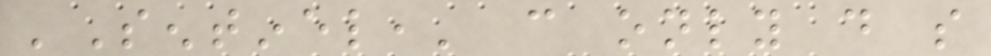'Sentinel,' can only do so
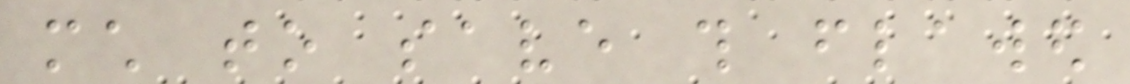much to save this flawed
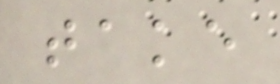take
